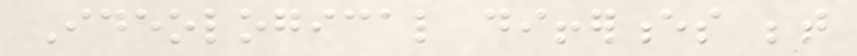Ideological differences between
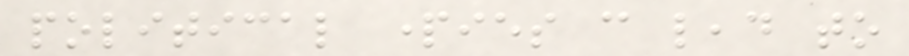political parties can lead to
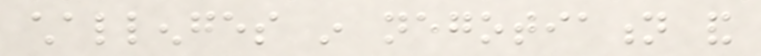challenges in negotiation and
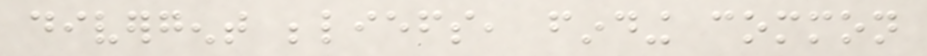divergent beliefs, finding common
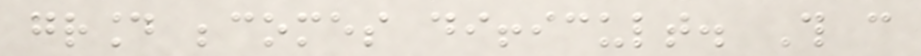ground becomes difficult. This can
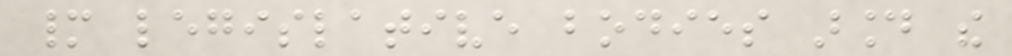many legislative bodies around the
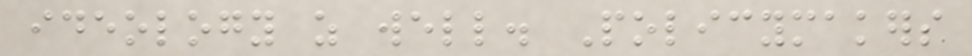ideology as well. Policymakers
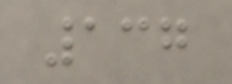137
